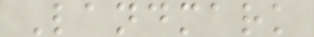Landmark
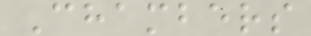Chambers
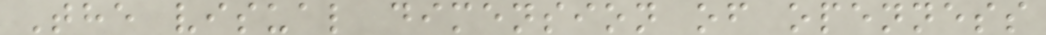The visual dimension of openness
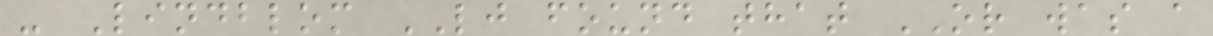- Lindblom LJ found that OR was a
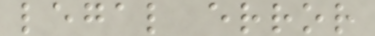legal error
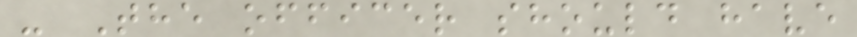- The officer should have
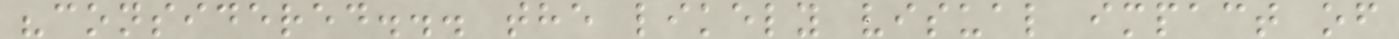"considered... the likely visual impact of
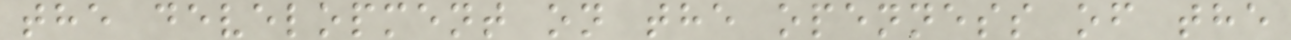the development on the openness of the
